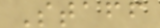Staff
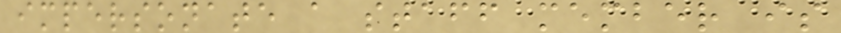impersonate a staff member is
